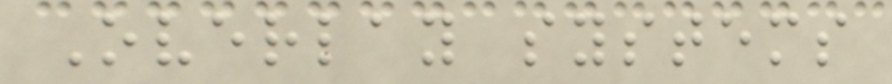Overlay systems
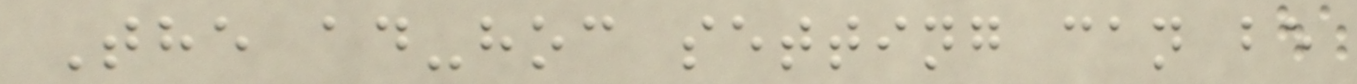The ad-hoc setting can be
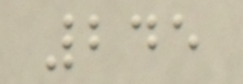245
